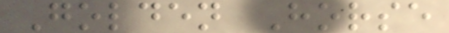Golden Horse
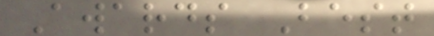Awards Best
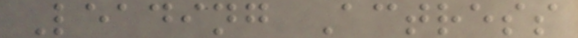Leading Actress
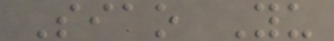Siao Yu
